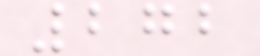272
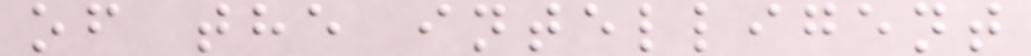of the intelligent
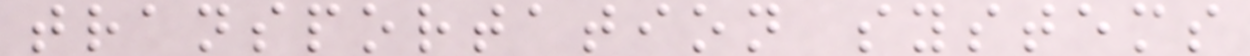transportation systems
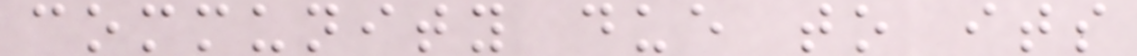community due to its
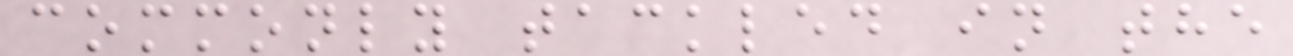commonly tackled in the
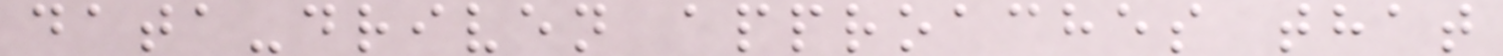data-driven approaches that
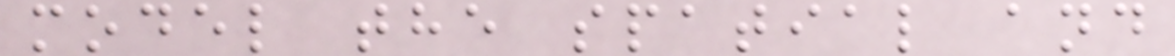model the spatial and
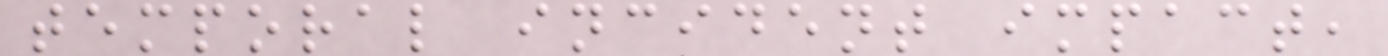temporal incident impact,
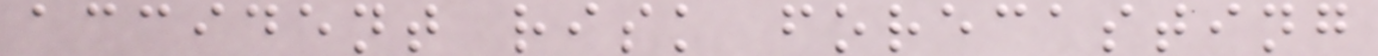accident risk forecasting
